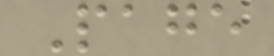Page
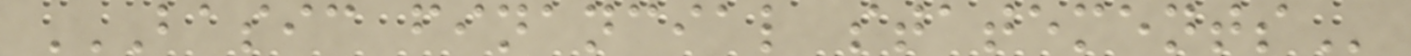BASIC FINANCIAL STATEMENTS
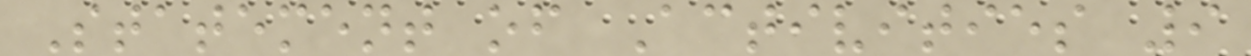Statement of Activities 9
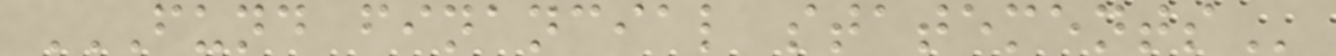FUND FINANCIAL STATEMENTS
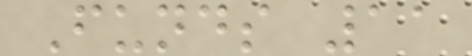Funds 11
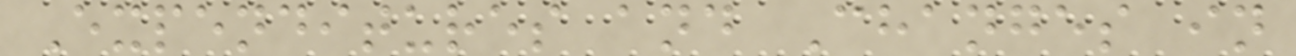Expenditures and Changes in
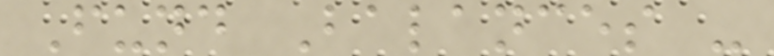Fund Balances -
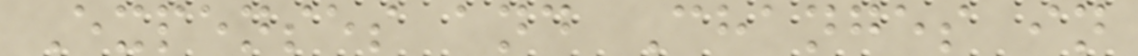Expenses and Changes in
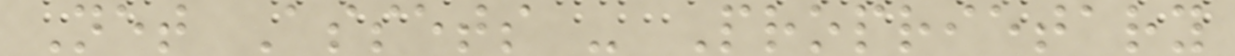Net Assets - Proprietary
